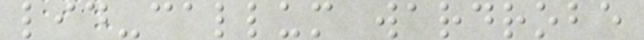lid-callum wardrobe
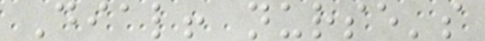Dial! nurse's
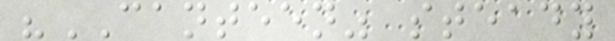"CANTEEN" steady
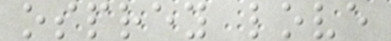osprey love
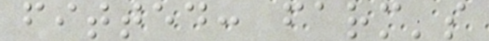fitted: farm's
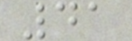41
